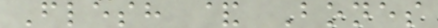Flesh & Bones
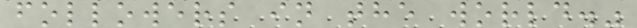followers in the world."
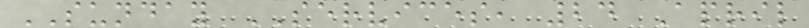SUNDAY SERVICES, 24 April
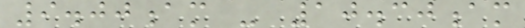9.00am - 10.30am
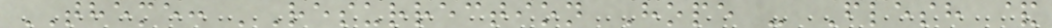THEME: 'Resurrection Hope - Flesh &
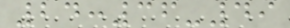24:36-49
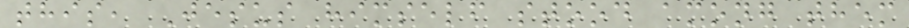this, Jesus himself stood among them
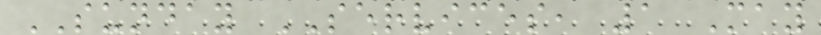SUNDAY SERVICES, 1 May
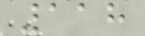118
